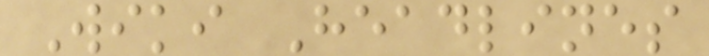Wiki Headlines
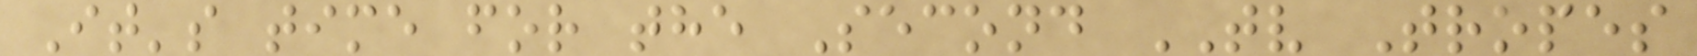It's time for the Second TV Tropes
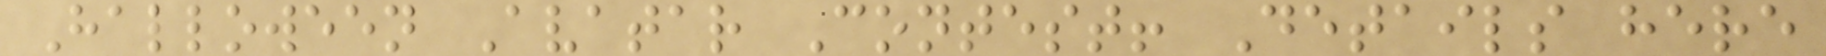Halloween Avatar Contest! Details here
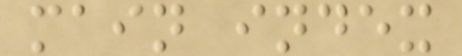main index
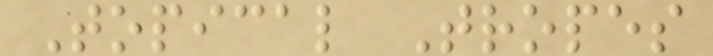Topical Tropes
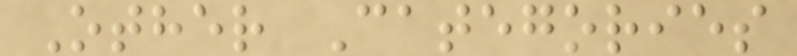Other Categories
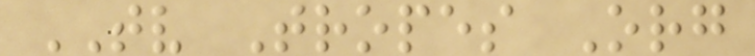TV Tropes Org
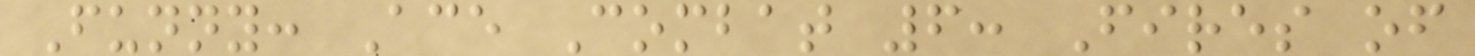Funny: Ace Combat 6: Fires of
